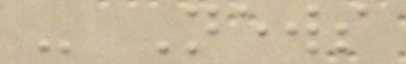- News
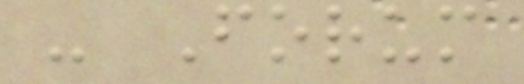- Forum
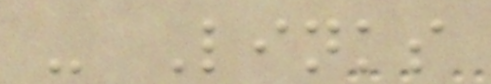- Links
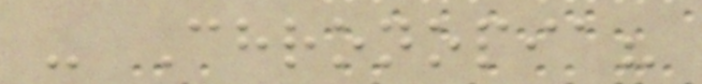- Chronopia?
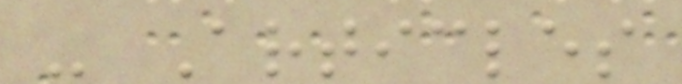- Articles
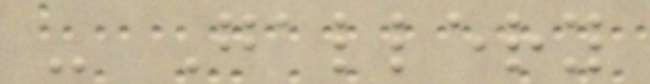- Gallery
